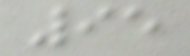95
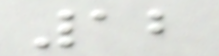12
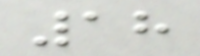18
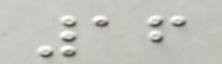16
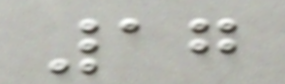17
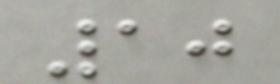10
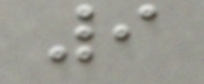9
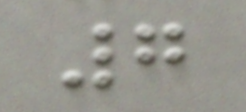7
